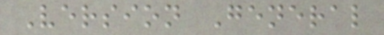Version General
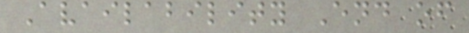Availability End of
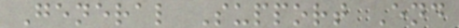General Support End
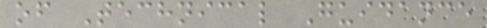of Technical Guidance
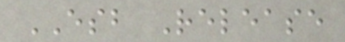ESB Release
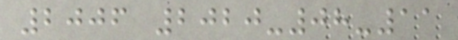2006 2020-08-11
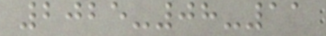2025-08-11
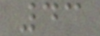43
